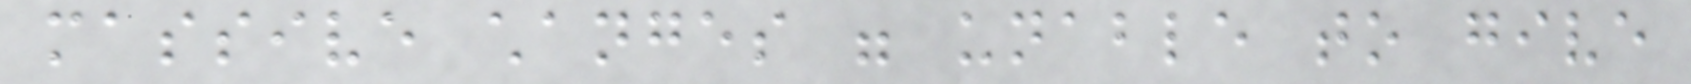massive changes were unable to give
